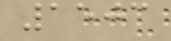1503
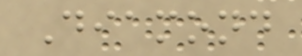Diamond
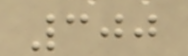300
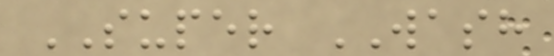SUPER WASH
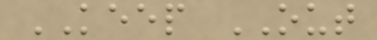KEEP OUT
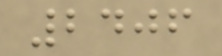2406
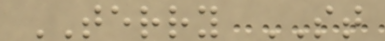TERRY ST
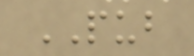PUB
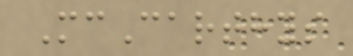McCarthys
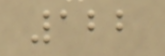122
